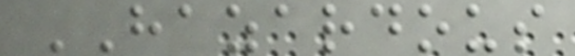HAZARDOUS
